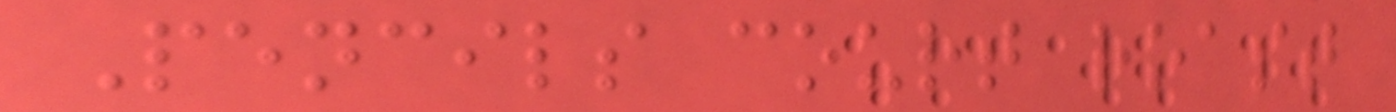Pencils court roast
